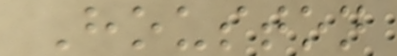Houston
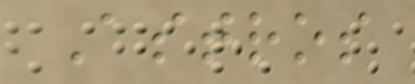Astros
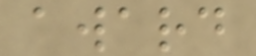award
